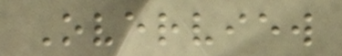Overview
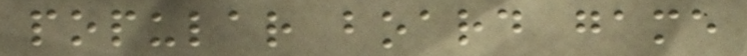popular board game
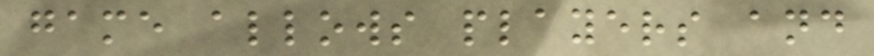game allows players and
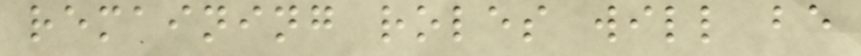remaining roles will be
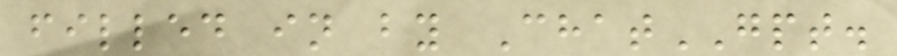filled in by ChatGPT.
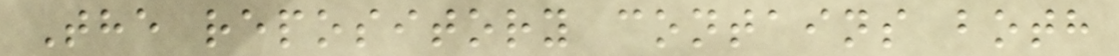The repository contains both
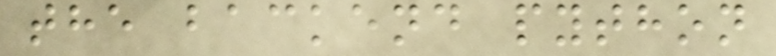the backend python
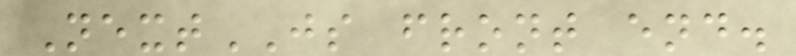NextJS front end.
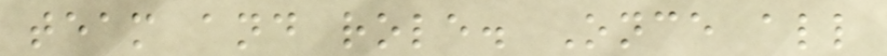team and role. Once all
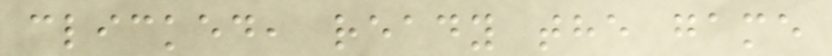clicked, ready the game
